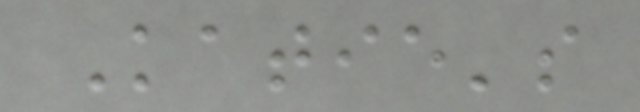Katie's
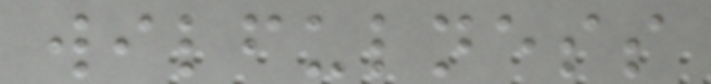wilfulness
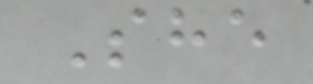She
